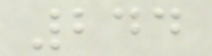244
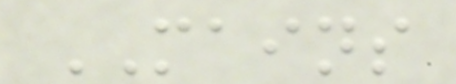MAINS
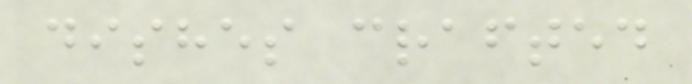dishes crafted
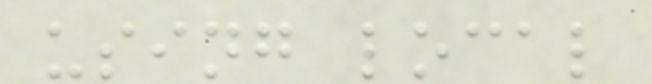using local
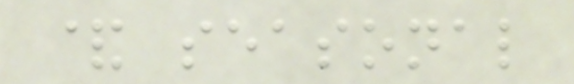& seasonal
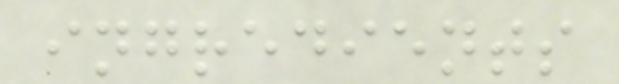ingredients
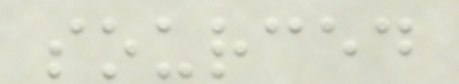sourced
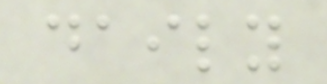daily
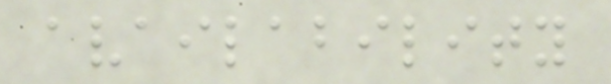availability
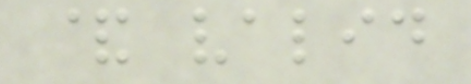& valid
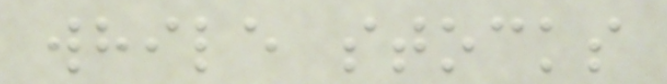while stocks
